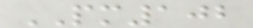PM102
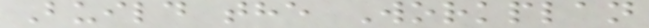Build the Workplan
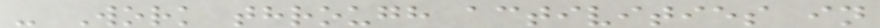- Work through activities in
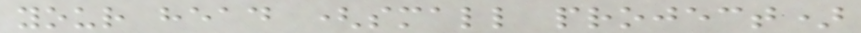your head (small project)
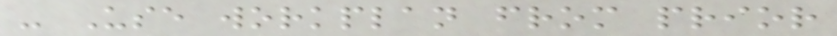- Use workplan from prior
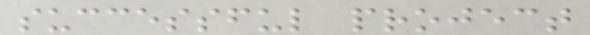successful project
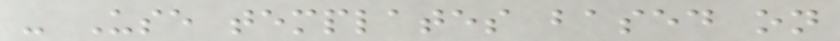- Use templates based on
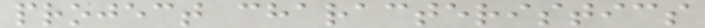project characteristics
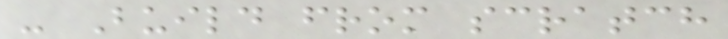- Build from scratch
